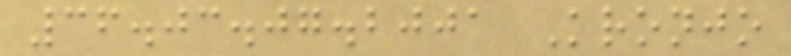36.03.07.2001 Kronjo
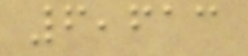6,613
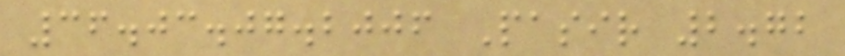36.03.07.2006 Pasir 2.72
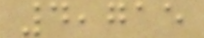4,715
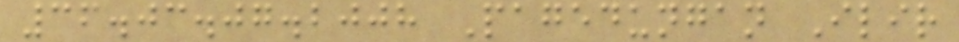36.03.07.2008 Pagedungan Ilir
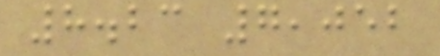8.23 7,052
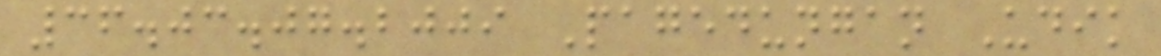36.03.07.2009 Pagedungan Udik
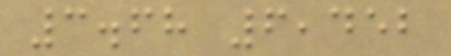3.68 6,452
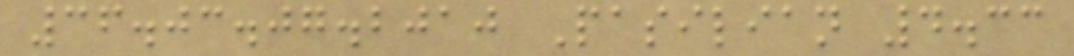36.03.07.2010 Pasilian 4.33
